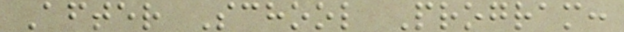After School Program:
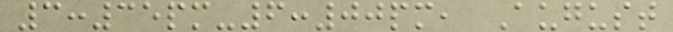3:35pm-6:00pm, August
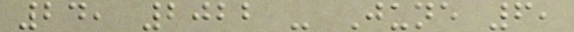24, 2022 - June 6,
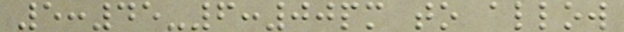5:45-6:00pm to allow
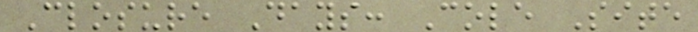Closure Days: Cole Site
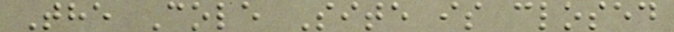The Cole Site is closed
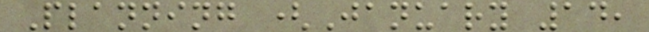Planning (January 14,
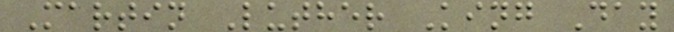Martin Luther King Day
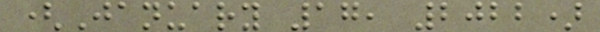(January 17, 2022)
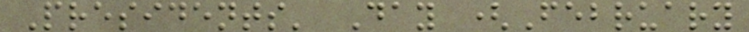Presidents' Day (February
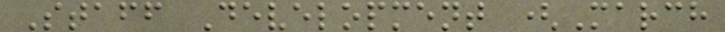Staff Development (March
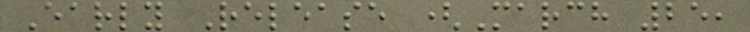Early Release (March 25,
